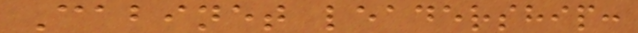Cabinet leadership:
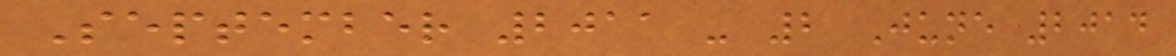September 2011 - 2 June 2014
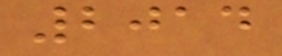2014
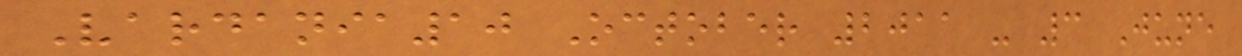Vardania10 October 2011 - 3 June
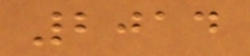2014
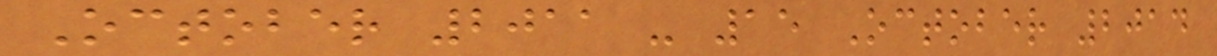October 2011 - 15 October 2014
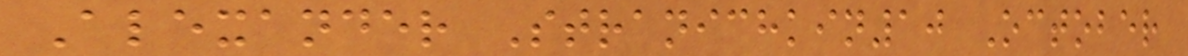Alexander Stranichkin10 October
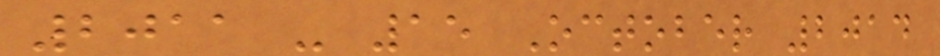2011 - 15 October 2014
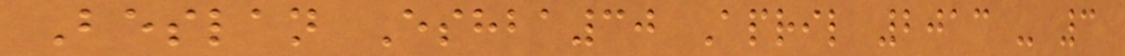Beslan Eshba30 April 2013 - 3
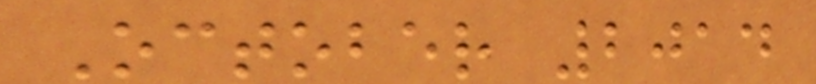October 2014
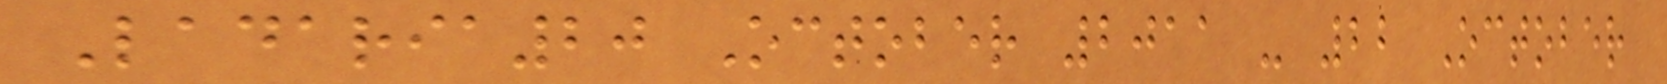Ladaria20 October 2011 - 22 October
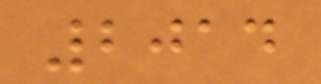2014
